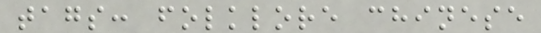tags: folklore chinese
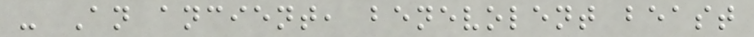- An ancient, benevolent beast
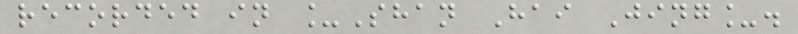recorded in _Shan Hai Jing_.
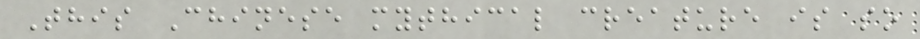This Chinese mythical creature is so
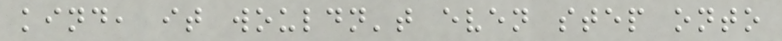kind, it wouldn't even step onto
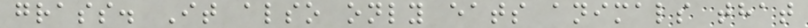grass. It also only eats animals that
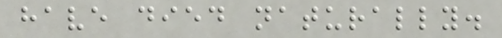have died naturally.
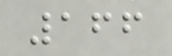166
